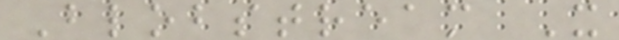Blobstream X
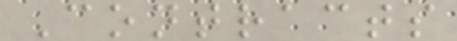Contracts
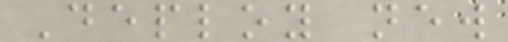Deploy new
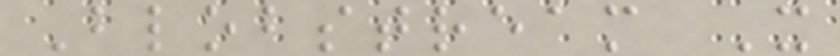Blobstream X
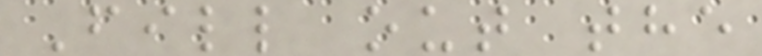Fill out the
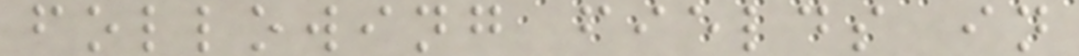following fields in
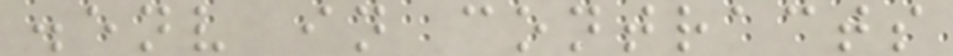.env in contracts
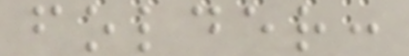folder:
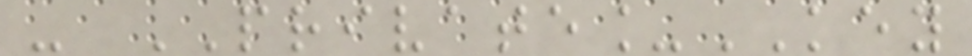- PRIVATE_KEY
